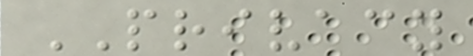PRIVACY
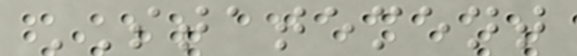STATEMENT
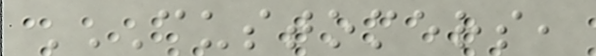CUSTOMERS,
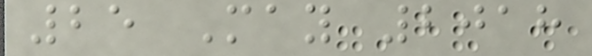25 May 2018
